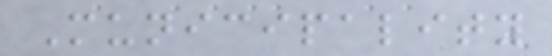Municipality
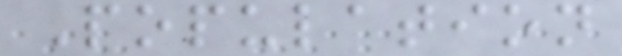Population
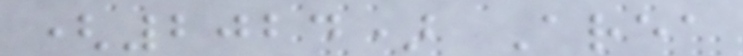(2024) Area
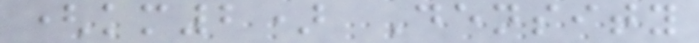(km2) Density
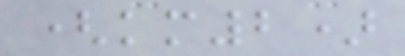(km2)
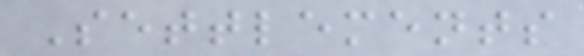Settlements
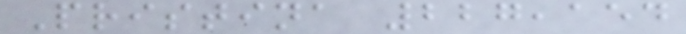Pristina 227,154
